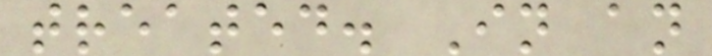treated. In an
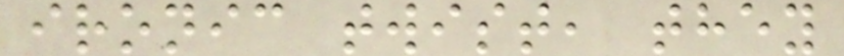ironic twist, they
